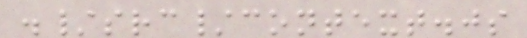./src/context.js
